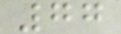77
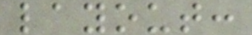layout:
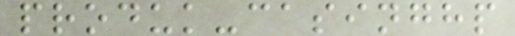produk-casinghp
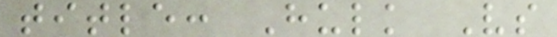title: Hulk Vs
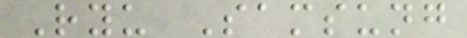Ryu Samsung
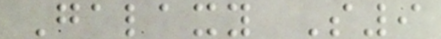Galaxy S9
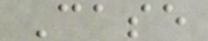Case
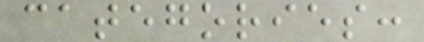categories:
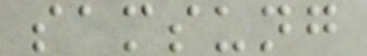samsung
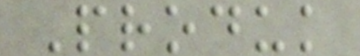Produk
